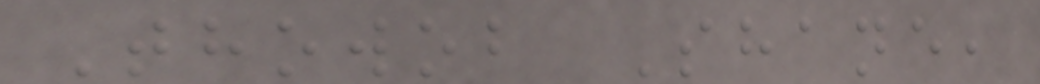Thowob Shane,
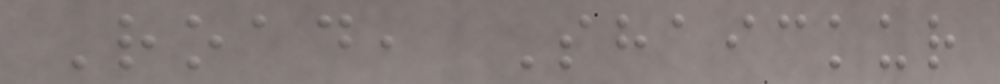Road, Shaickur
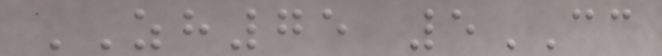ZH75 5CC
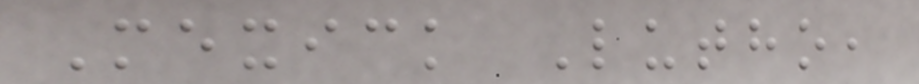Mexick Lutho,
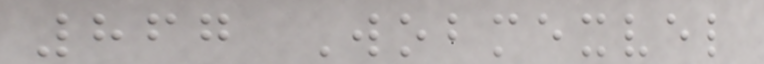867 Wobmexvel
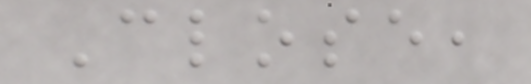Close,
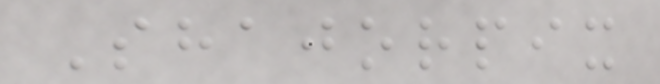Shajorpix
